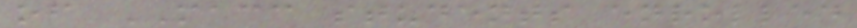of MACC students enrolled
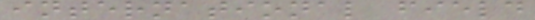international field
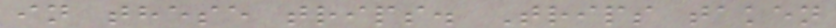in these trips. Trips taken
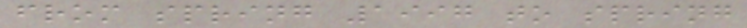from spring 1997 to spring
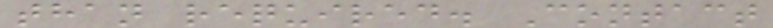than required. Contact
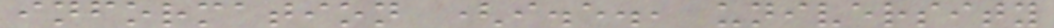information (i.e., university
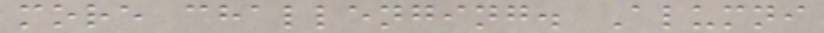more challenging. Alumni
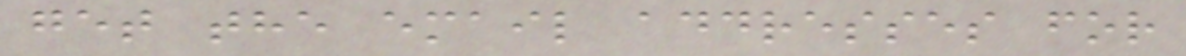get the email addresses for
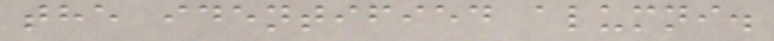the identified alumni.
